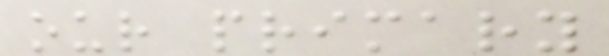our primary
